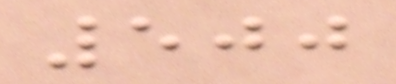500
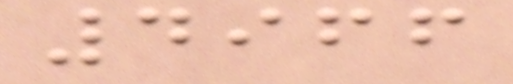4966
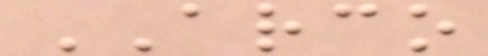ARCO
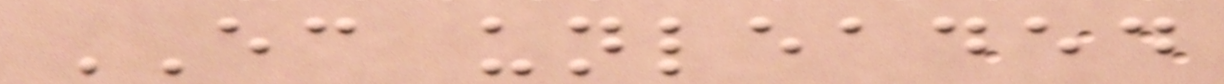EC unleaded
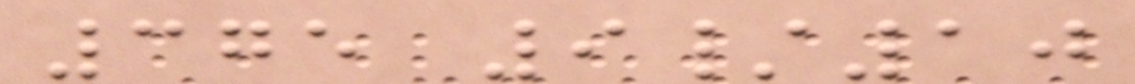375 9/10
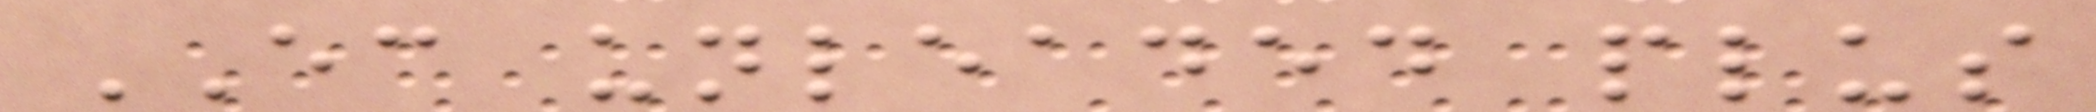EC unleaded plus
